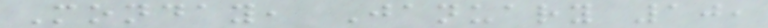Monday, January 10,
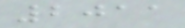2011
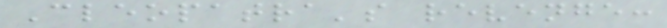Cleopatra's revenge:
